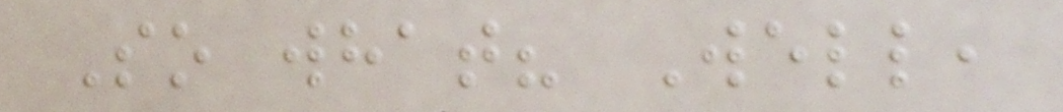So what? Well,
